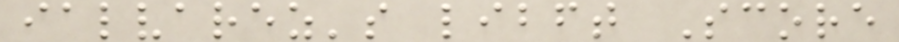ialvarez's libft Score
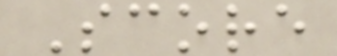Score
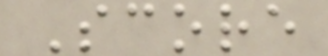Score
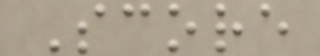Score
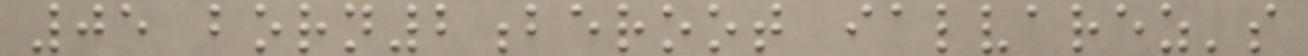05 born2beroot ialvarez's
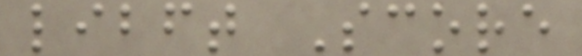libft Score
